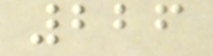226
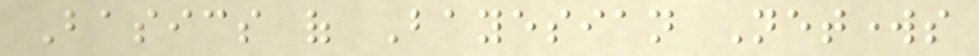Basics of Bayesian Networks
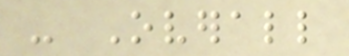- Overall
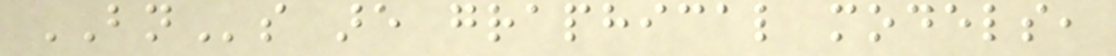BNs are graphical models,
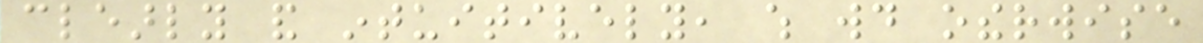clearly and intuitively, which would otherwise
